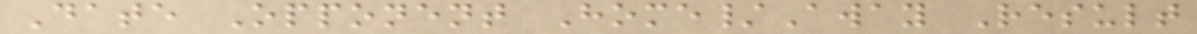Date Opponent Home/Away Result
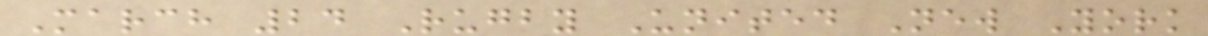March 24 Rugby United New York
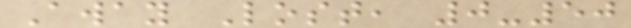Away Lost, 0-50
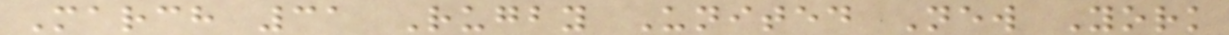March 31 Rugby United New York
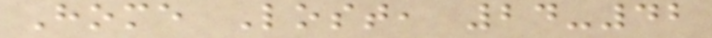Home Lost, 24-42
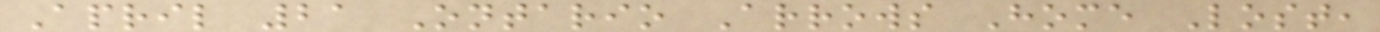April 21 Ontario Arrows Home Lost,
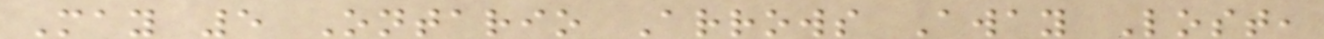May 5 Ontario Arrows Away Lost,
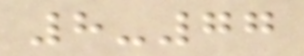8-77
